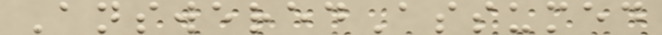AnsweredAssumed
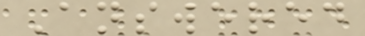Answered
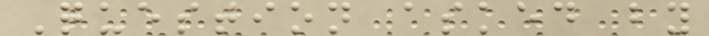Question asked by
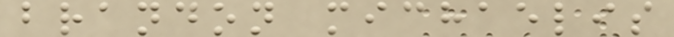brandon michaelis
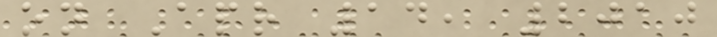on Apr 14, 2010
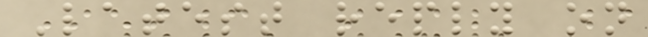Latest reply on
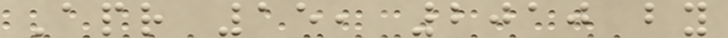Apr 15, 2010 by
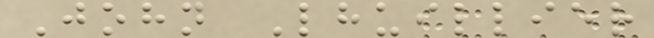John Lhuillier
